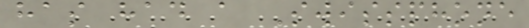has had a Swissphone
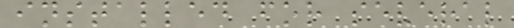installed for several
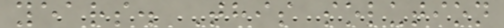years. This solution
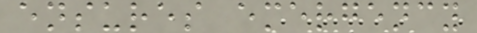ensures emergency
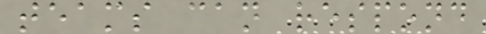teams can respond
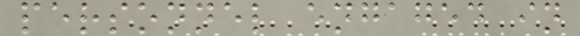personnel engaged in
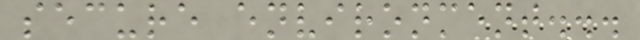secure environment...
